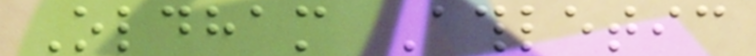Oldham Athletic
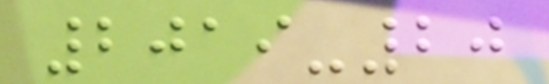2019-20
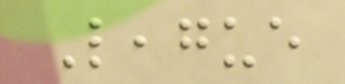League
